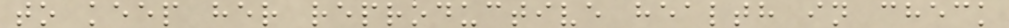to keep her reproductive health in check
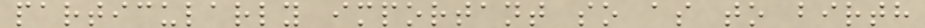particularly important so as to birth
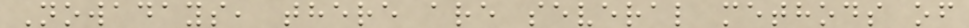Nowadays, there are several methods of
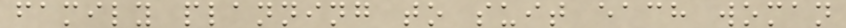family planning to suit each woman
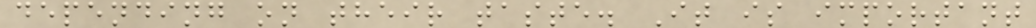depending on their taste. It is important
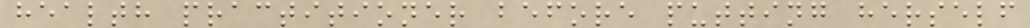health practitioner before putting herself
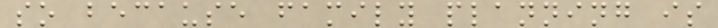so because family planning is
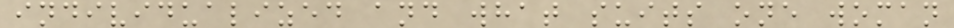individualized and what suits one woman
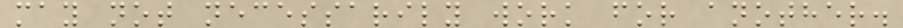may not necessarily work for another.
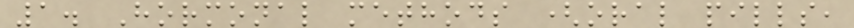1. Hormonal methods (oral pills,
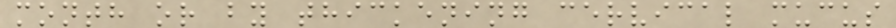month or by thickening cervical mucus
